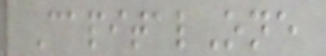CapitalOne
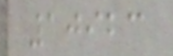10923
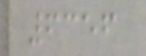6356
